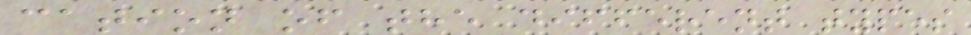cation of the different types
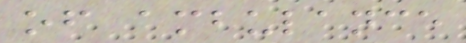of ambulance
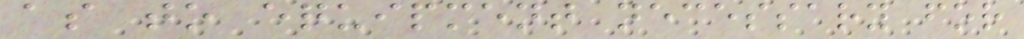as to equipment necessary for
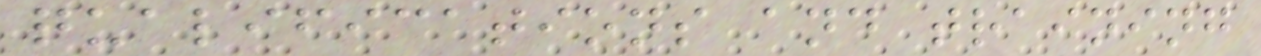qualifications and training
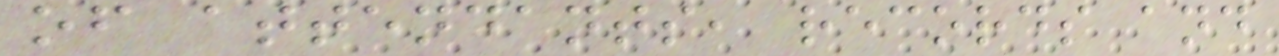of attendants, records and
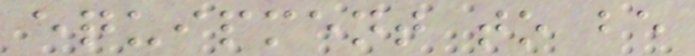equipment to be
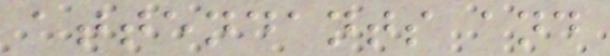attendants and
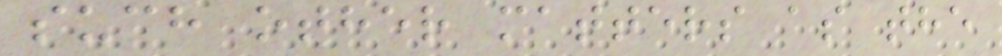such other matters as the
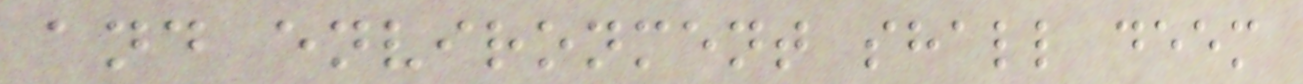and environment shall deem
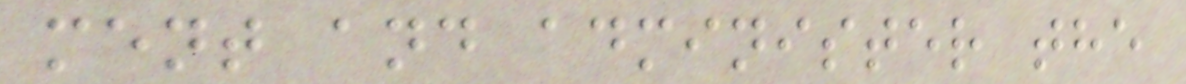ment and administer the
